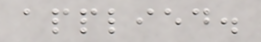applied.
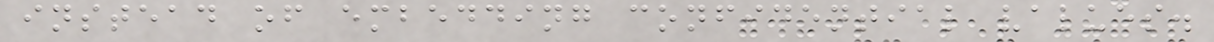instead of embedding confidential values.
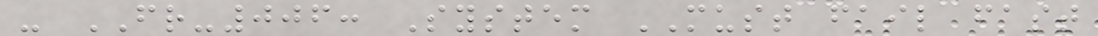- FR-006: System MUST fail fast
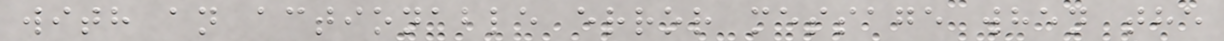with an actionable error message when the
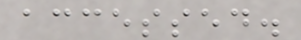accessed.
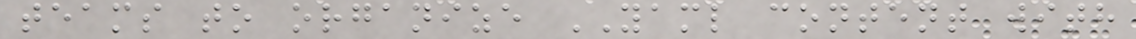teams to organize YAML content with
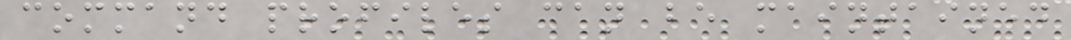command profiles can be maintained
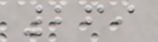269
